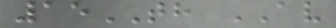15TH AV
